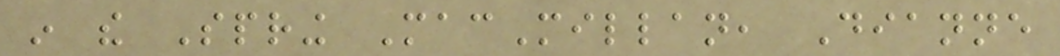in the Spring MacMillan, Dianne
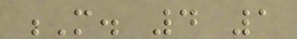M. 4 1
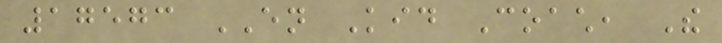17573 EN Kid Coach, The
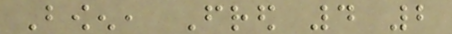Bowen, Fred 4 2
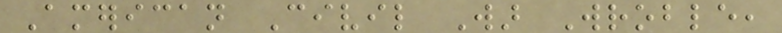American Civil War Wroble,
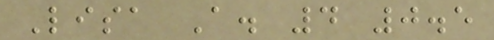Lisa A. 4 0.5
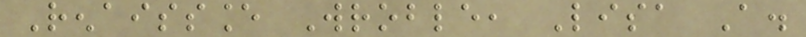Renaissance Wroble, Lisa A.
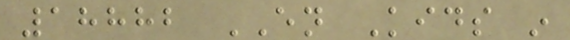18882 EN Kids in
